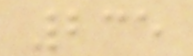235
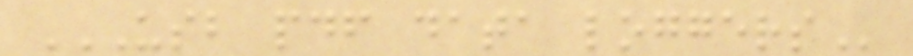USB PDF DATA LOGGERS
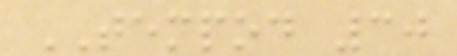TEMPOD 30
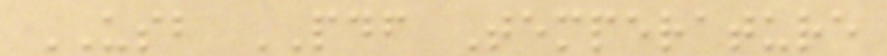USB PDF Temperature
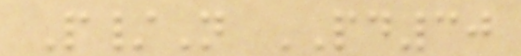P/N PD30
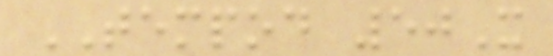TEMPOD 50X
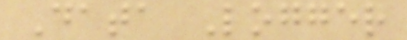Data Logger
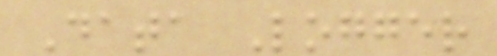Data Logger
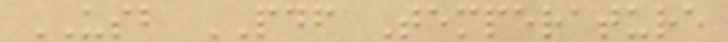USB PDF Temperature
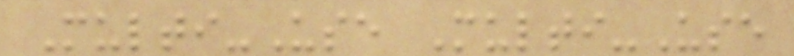Multi-Use Multi-Use
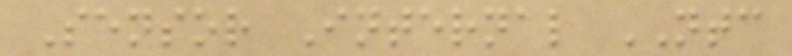Sensor Internal NTC
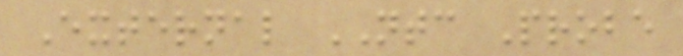External NTC Probe
